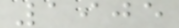1905
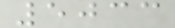5033
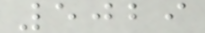5029
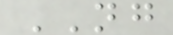NG
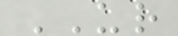UR
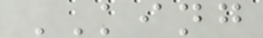KING
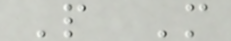P M
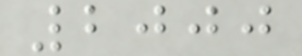2000
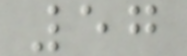57
